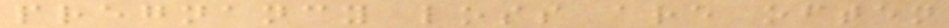pregnancy loss are often
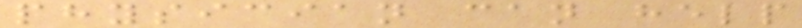physician can help
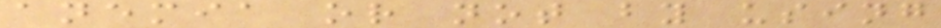anemia or not by using
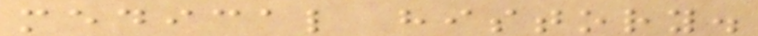medical history.
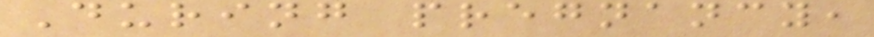During pregnancy,
